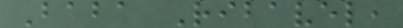Baba Ribavel,
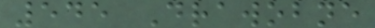545 Drawobne
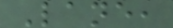Lane,
